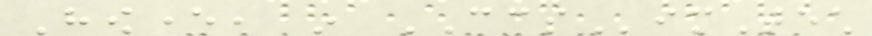However, in CCSimTech
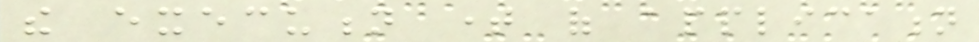the execution time of application
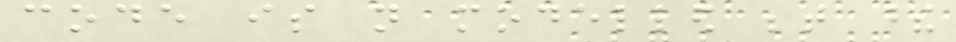code is not modelled between these
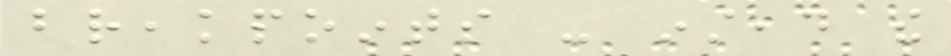breakpoints - instead the
